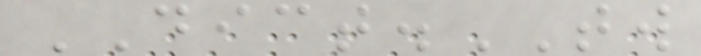DICT.TW
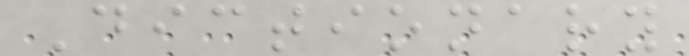Dictionary
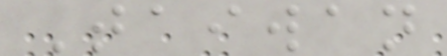Taiwan
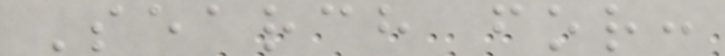Search for:
